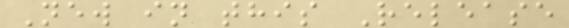New in this Release
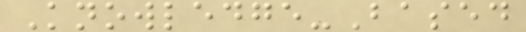Knowledge-Based
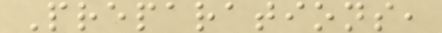Preparations,
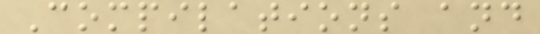Compilations and
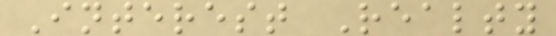Interest Realty
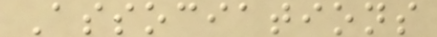Associations
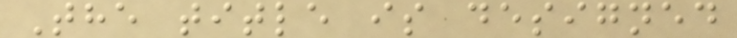The title is designed
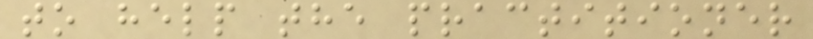to help the practitioner
